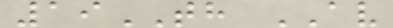19TH AV
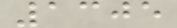1305
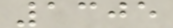1305
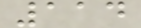114
